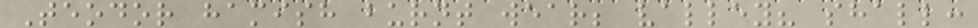Teodor hamish burnt wear; valley? shall:
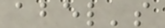abel's
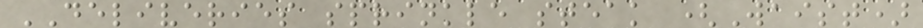DELIVERIES sprinkle steak (Waist)
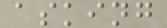asking
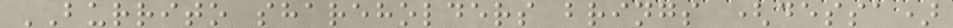BURRITO shareholders brings (dessa)
